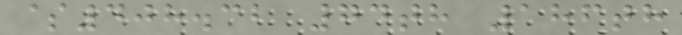$408.32 74th 186th
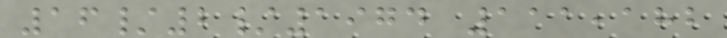16/2/1974 111,182
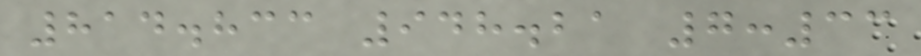814.833 948.21 7:33
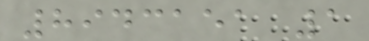8943151 1
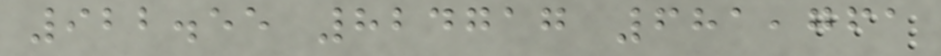922.55 824717 681,761
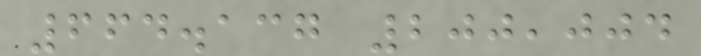664.137 200,004
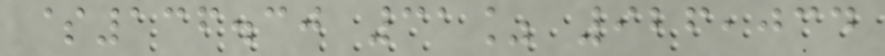$136.30 31% 926,034
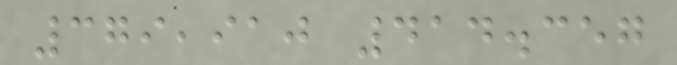379,910 414.357
